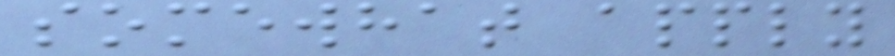somewhat apply
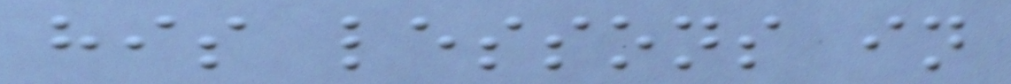his lessons in
